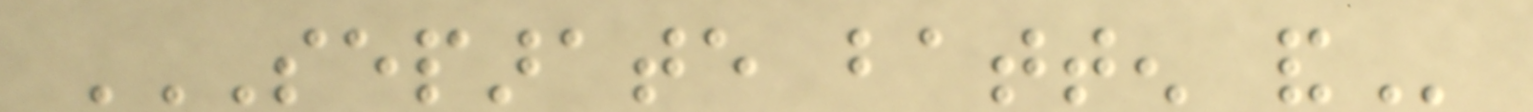SEPARATE BATTEN AND
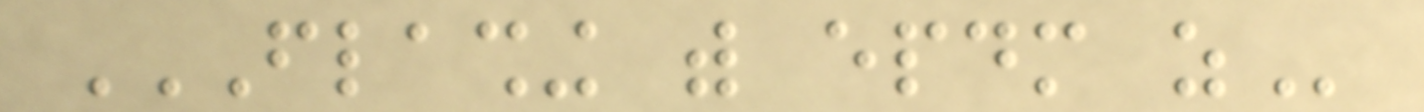FLASHING WITH EPDM AS
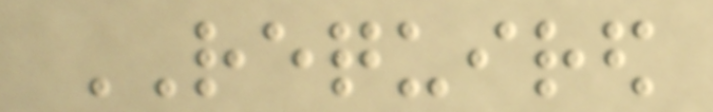REQUIRED
